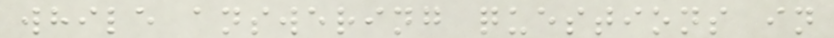while answering questions in
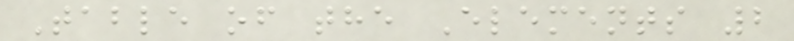Table of the Elements 2
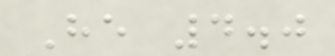He 4.0
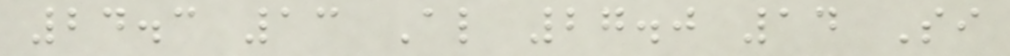24.3 13 Al 27.0 14 Si
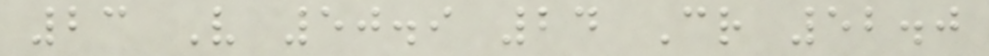23 V 50.9 24 Cr 52.0
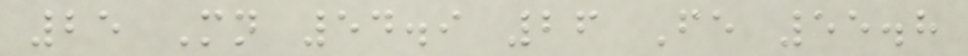25 Mn 54.9 26 Fe 55.8
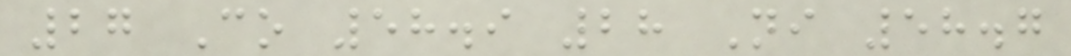27 Co 58.9 28 Ni 58.7
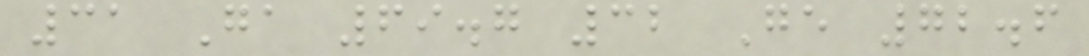31 Ga 69.7 32 Ge 72.6
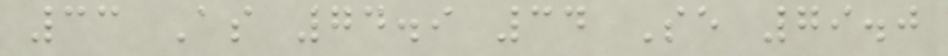33 As 74.9 34 Se 79.0
